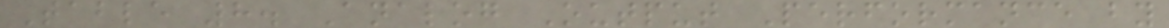Table 8. Analog Output Performance by
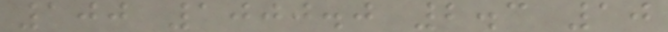100 1000.0 2.3 10
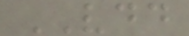VDD
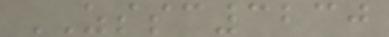ZSSC3230
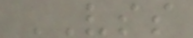VSS
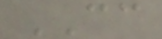CC
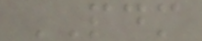PDM
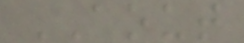AOUT
